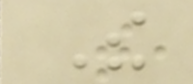The
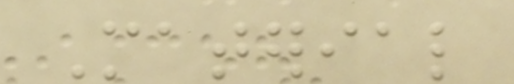Material
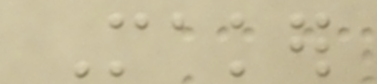Maker
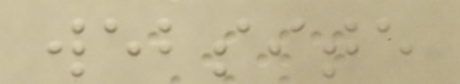website
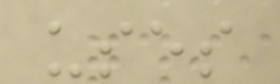uses
